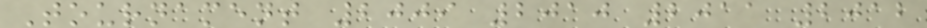Tournament 2009 2010 2011 2012
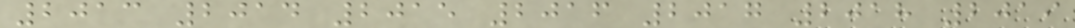2013 2014 2015 2016 2017 2018 2019
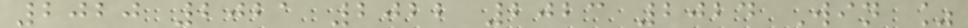2020 2021 2022 2023 2024 Win %
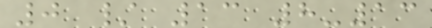0 / 13 8-13
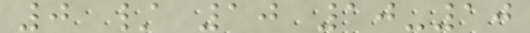0 / 10 10-10
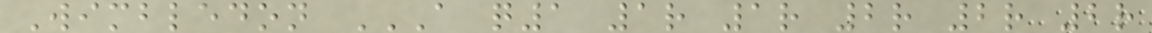Wimbledon A Q1 1R 1R 2R 2R 2R
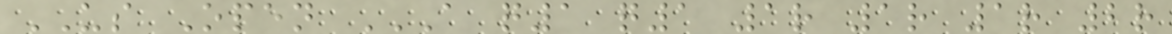US Open A Q1 Q1 1R 1R 1R 2R
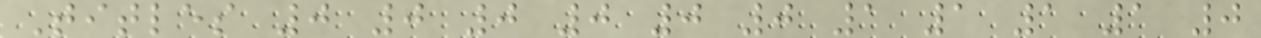Titles 0 0 0 0 0 0 1 1 1 1 0
